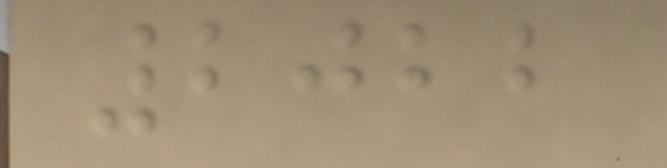2022
